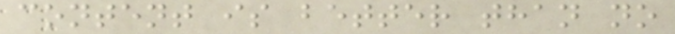content is better than no
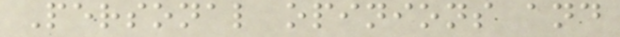Personal opinions and
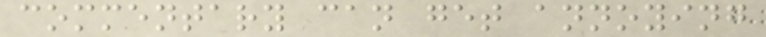commentary can get annoying
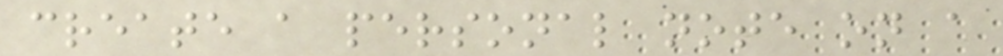create a personal note on a
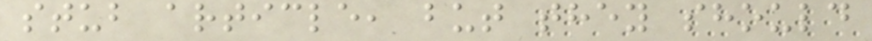stub article, but they should
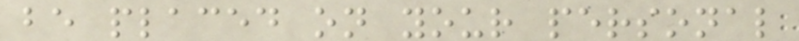be placed on your personal
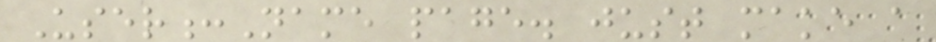User:Name page. just make a
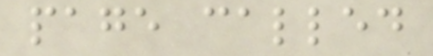page called
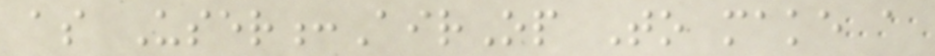as User:AirOp To make a
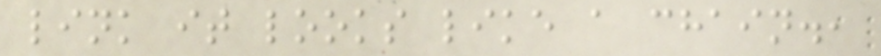link it looks like a chain.,
